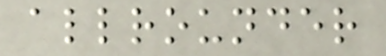allrounder
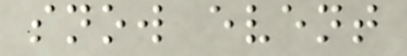snow event
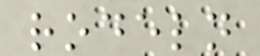rodeln
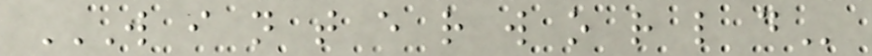W I N T E R W O R L D
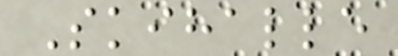Skihalle
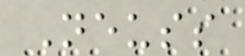Neuss
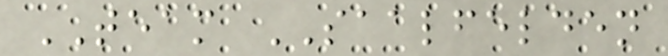TEAM SAALFELDEN
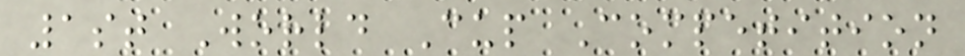1st World Cup Competition
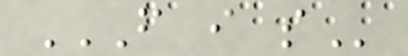F I S
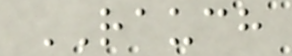RAUCH
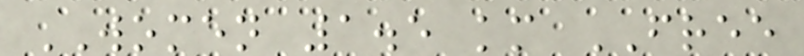WOMEN 1.5 km FREE
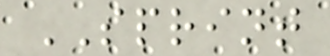SPRINT
